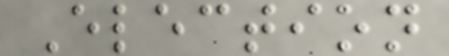Election
